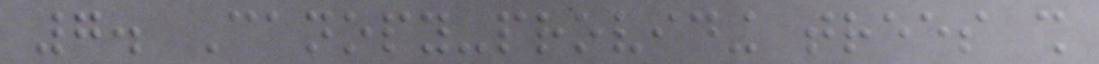7. Canopy-providing trees shall
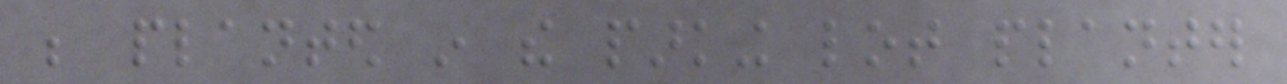be planted in the parking lot planter
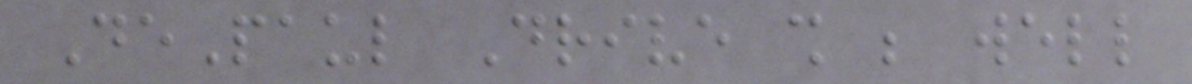DePaul Drive shall be well
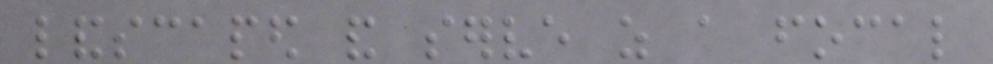landscaped and serve as a focal
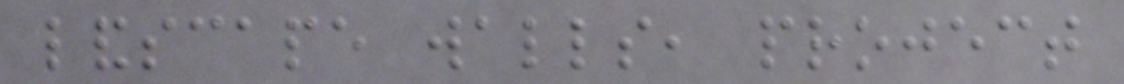landscape walls, project
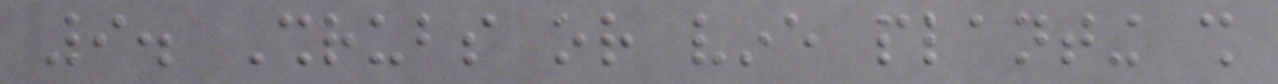9. Shrubs or vine planting shall
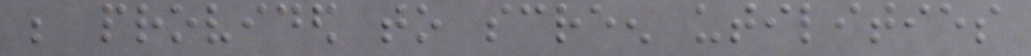be provided to screen utilities
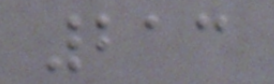213
